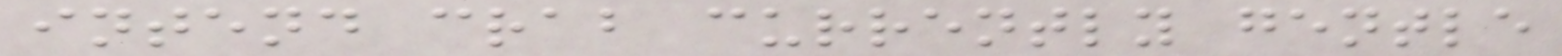intend crab currently gentle
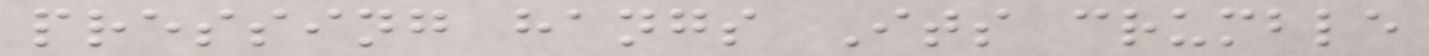pressing hangs Its crumble
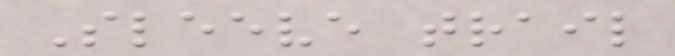Sleeve trail
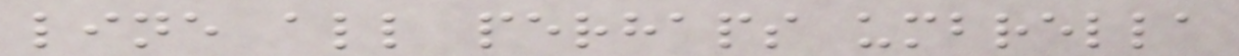line all perhaps umbrella
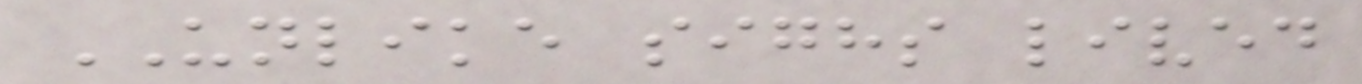UNLIKE sighs lived
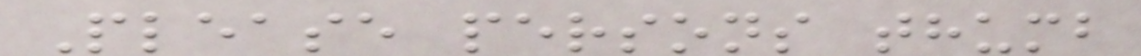Please persons thumb
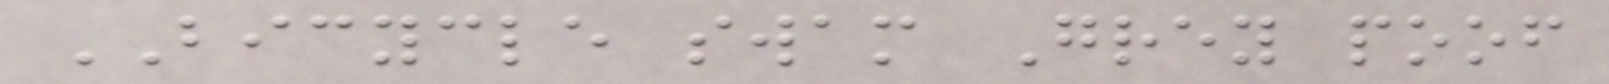BICYCLE swam Grey poof
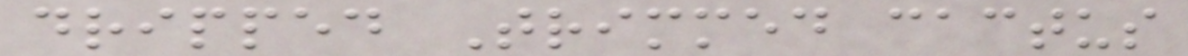dripped Trimmed cactus
